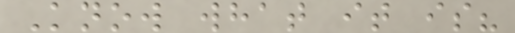Know what it is?
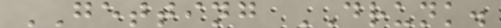GETTING DRUNK.
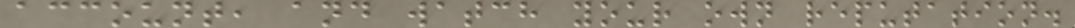account, and watch your own reputation.
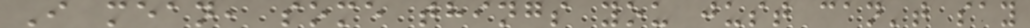I mean, some things you just can't say
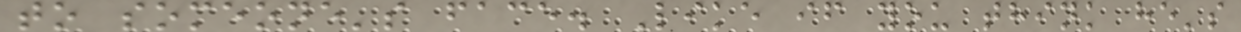to someone's face. Like if you think he's
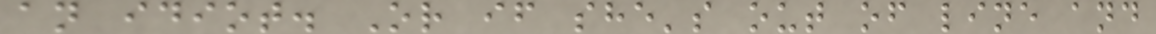an idiot. Or if she's out of line and
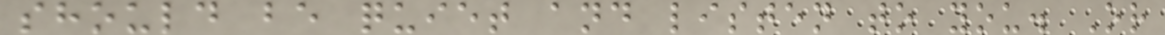should be quiet and listen to you. Or
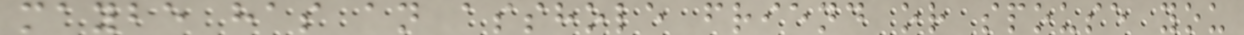maybe has an asshole friend or spouse you
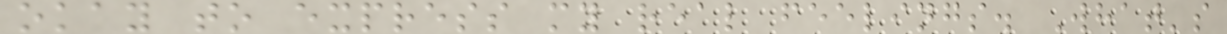okay to express my real feelings. What's
